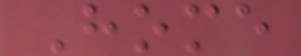Home
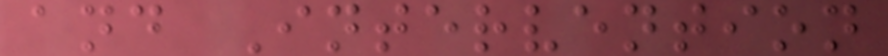and Intervention
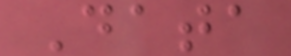Data
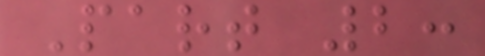Part 2:
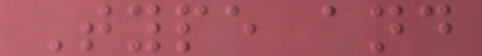Type and
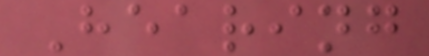Hearing
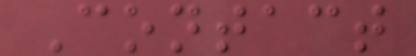Contact
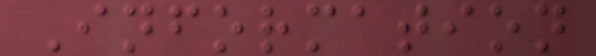Information
